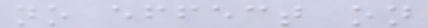no effect on
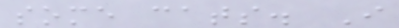some cats. I
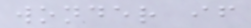wonder if
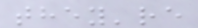they're
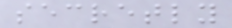secretly
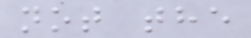not the
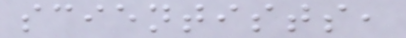scientists,
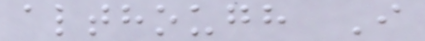although I
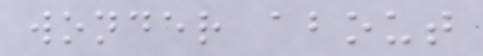wonder about
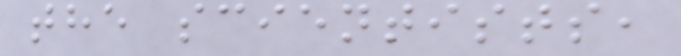the scientists,
